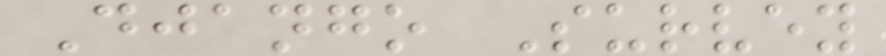Django Survey
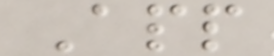App
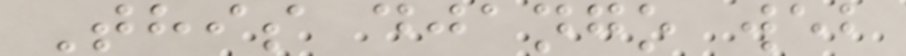This django web
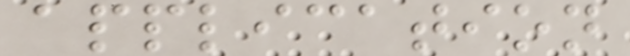application
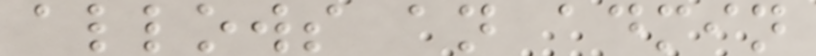allows an admin
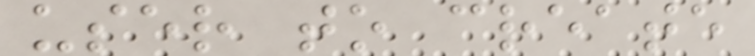user to create
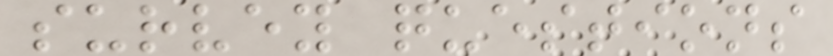survey questions
